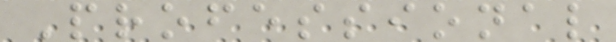Professional
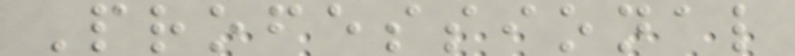Professional
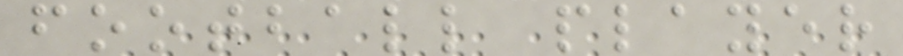football player
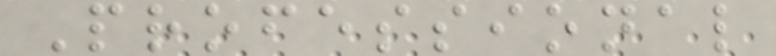Professional
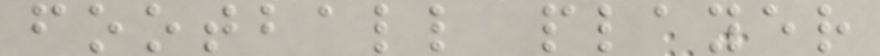football player
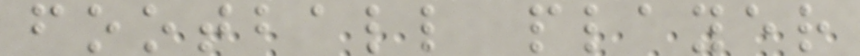football player
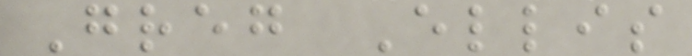Greg Ellis
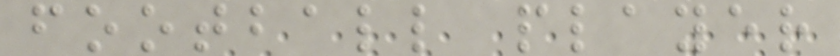football player
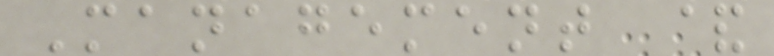Management &
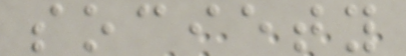society
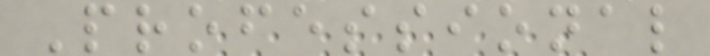Professional
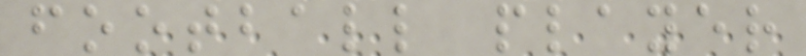football player
